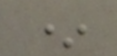*
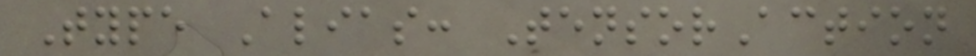Type Alias: TensorAction
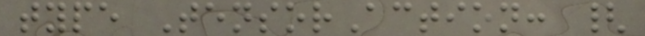type TensorAction: {
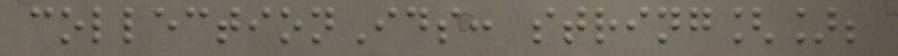collectionIds: string[];
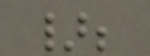};
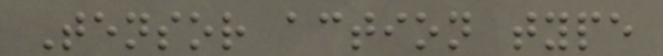Tensor action type
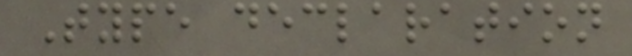Type declaration
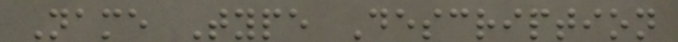Name Type Description
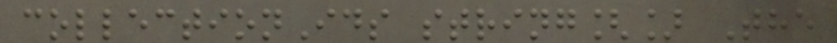collectionIds string[] The
